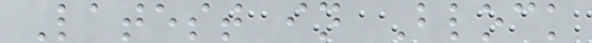Latest in Block
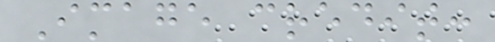Image credit:
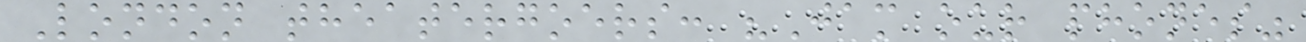London theatergoers: "Jam our phones"
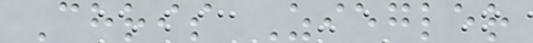Chris Ziegler
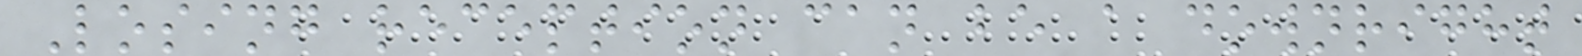Losing reception can be a downright
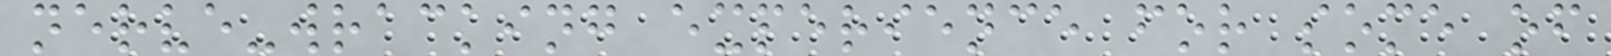nerve-wracking experience for some of
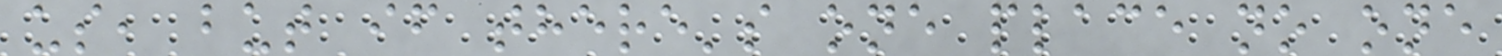us, but if there's one place no one
